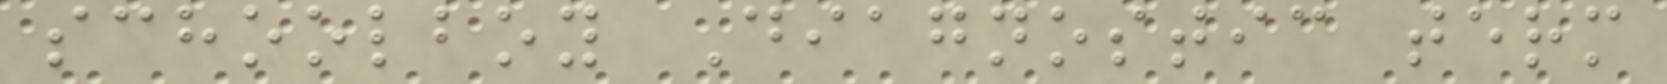schoolboy Diagnostic term
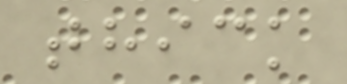thick
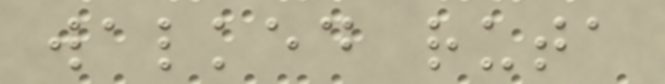walked ruta
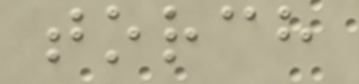torch
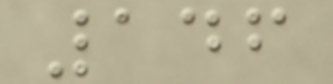146
